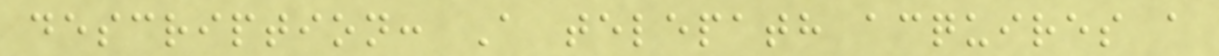description: A telepath acquires a
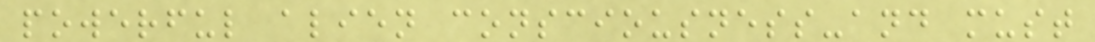powerful alien consciousness-and must
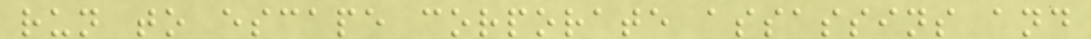run to escape corporate assassins and
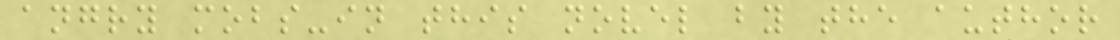angry mobs-in this novel by the author
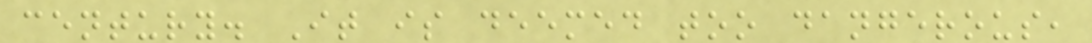century. It is deemed too dangerous,
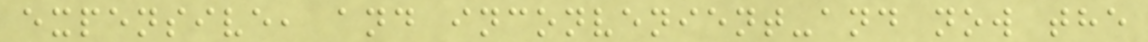expensive, and inconvenient-and now the
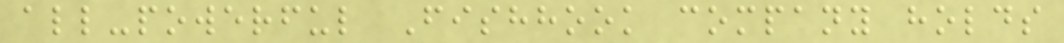all-powerful Fishhook company holds
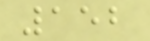152
